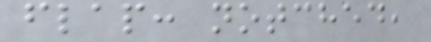flap: notched,
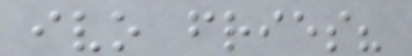ivo fries?
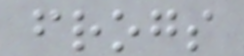frogs
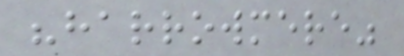"harrowmere"
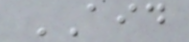AID
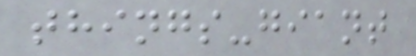things-giant
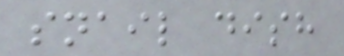snail dish
